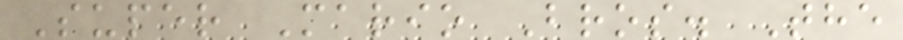Super Mario Bros. The
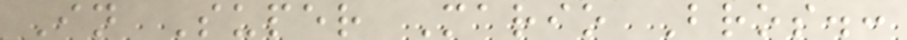In Super Mario Bros.:
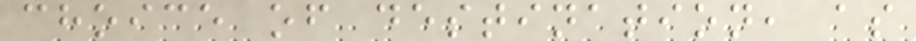choice of destination, as
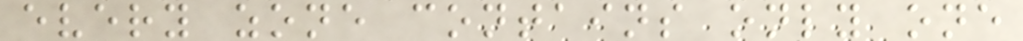every zone contains only one
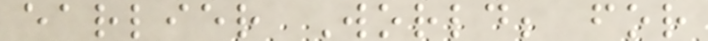earlier World; for
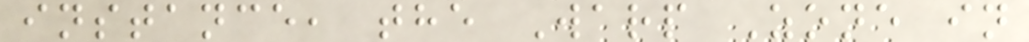instance, the Warp Zone in
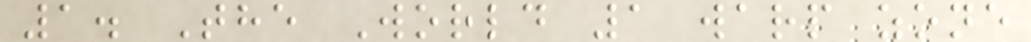1. The World 1 warp zone
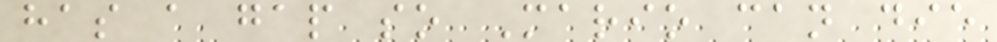has a gap so Mario can die
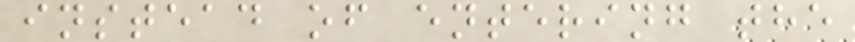instead of entering the
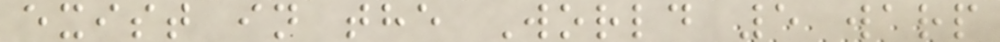exist in the World 5 warp
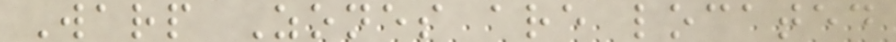Warp Zones are located
